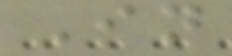In
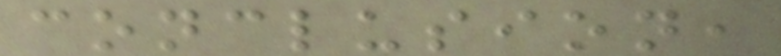conclusion,
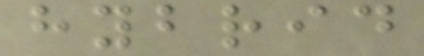hybrid
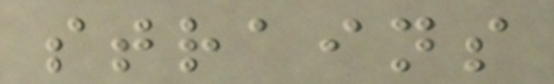strains
